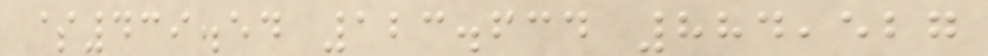$439.54 123.634 884,527
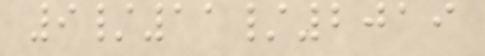9/11/2019
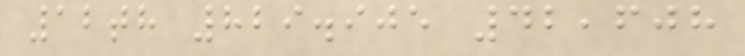12th 829.905 42,608
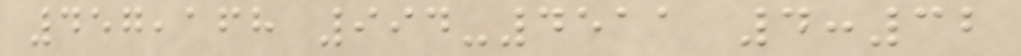457,168 994-4511 4:32
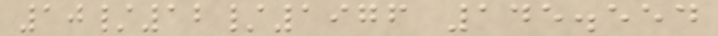10/12/1976 145.554
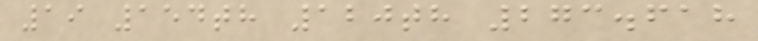19 154th 120th 273.618
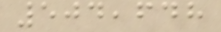504,648
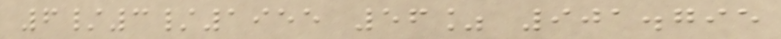6/3/1955 56% 901.795
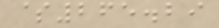$265.29
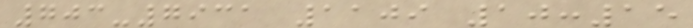703-7931 1109 10:15
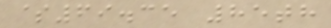$69.35 85th
